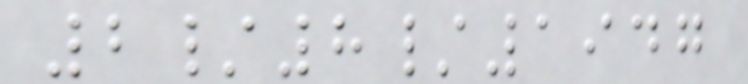2/8/1947
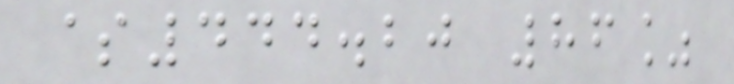$444.20 86%
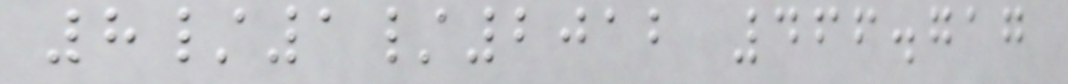8/1/2012 466.717
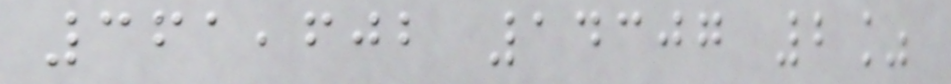361,602 14307 2%
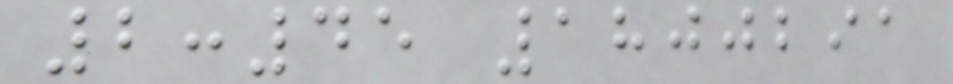2:45 1800291
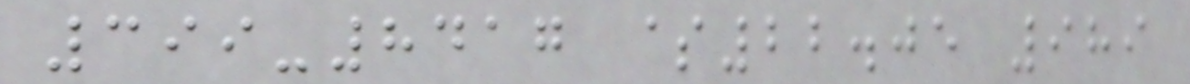399-8417 $22.05 989
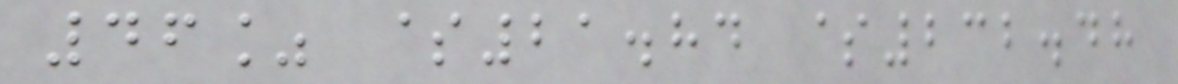46% $21.84 $232.48
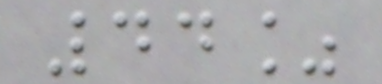44%
